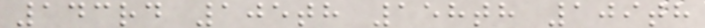143rd 105th 158th 109th
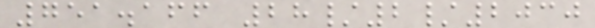751.166 28/2/2030
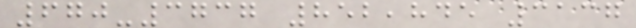670-3737 852,845 3137
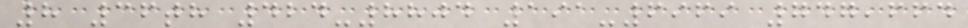8 36th 424-8804 191-6969 747,664
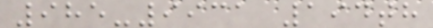985-9931 194th
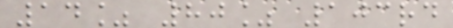14% 80% 103rd
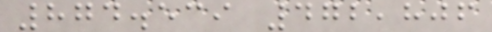874.539 472,806
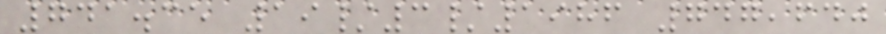741.35 19/3/1986 747,640
